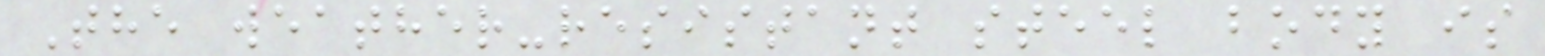The weather-resistant steel body is
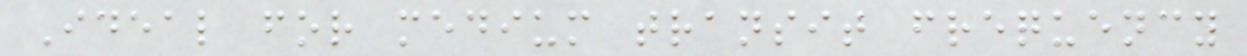Ideal for medium transit frequency
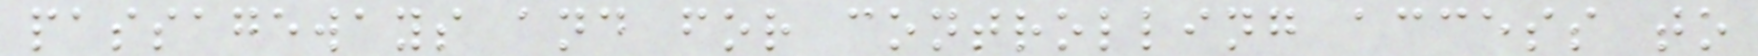passageways and for controlling access to
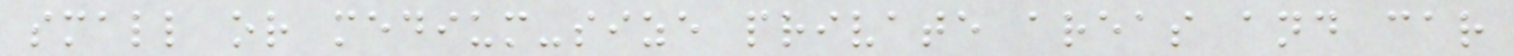small or medium-size private areas and car
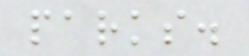parks.
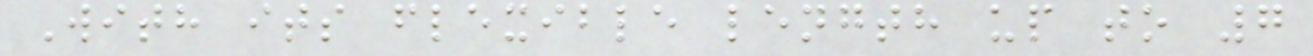With its flexible length up to 7
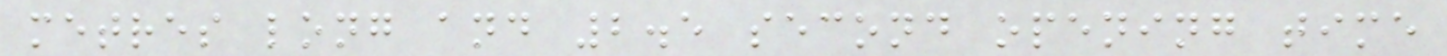metres long and 2.5 second opening time
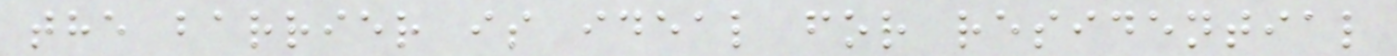the barrier is ideal for residential
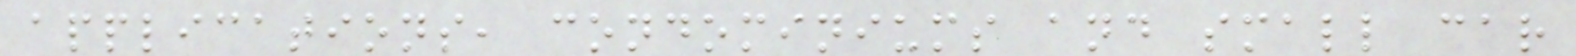applications, condominiums and small car
